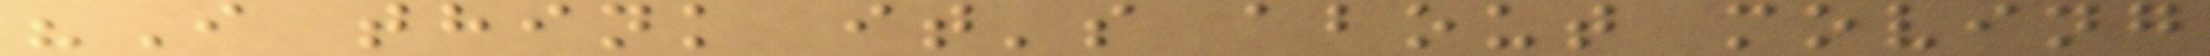"I think it's about moving
